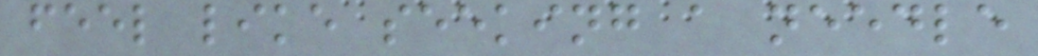feel like seeking a needle
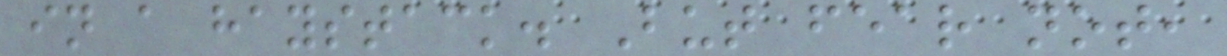in a haystack. But fear not,
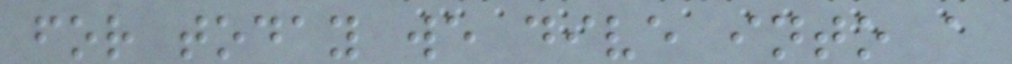for today we dive into a
